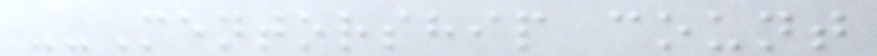--Mentorship count
